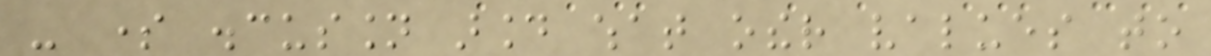- some discussion around what other values to
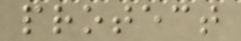protect
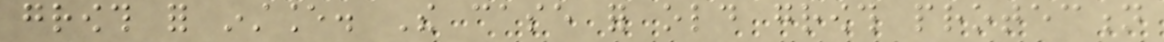growth for instance. The case for old growth protection
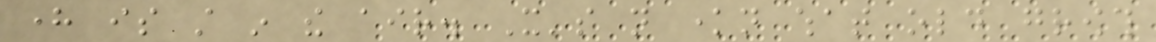here is still in the air. It's not known what old growth
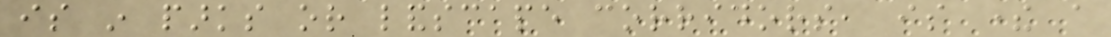is in parks or landscape corridors, is there a
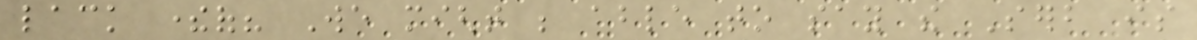lack thereof? We might be able to say the Serb is
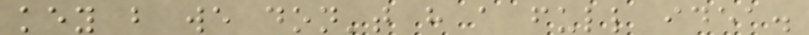key but we don't have a full idea.
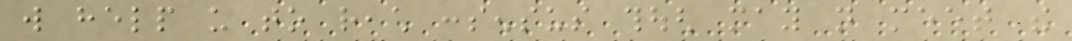will help us to reach consensus though may not meet the
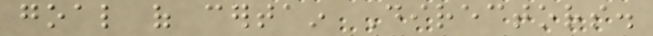goal of certain Directors.
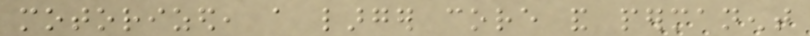motorized, a larger core and permanent
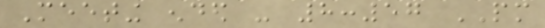Meeting ended - 8:57 PM
